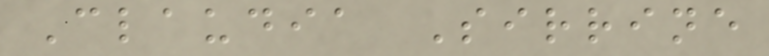Claudia Sirrine
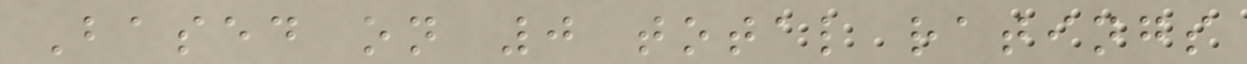Based on 0 total ratings
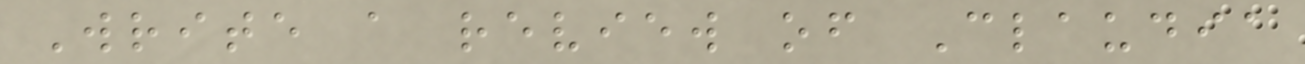Write a review of Claudia
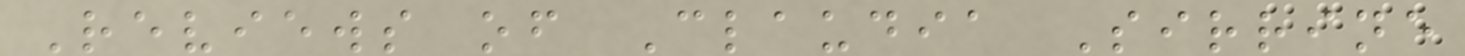Reviews of Claudia Sirrine
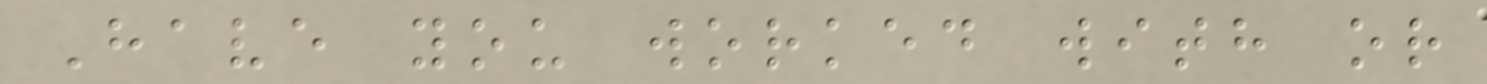Have you worked with or
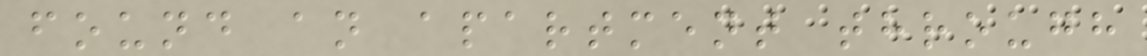found an apartment through
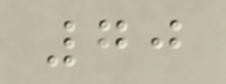70
